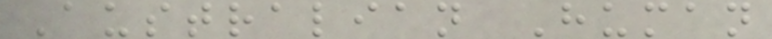Australian Human
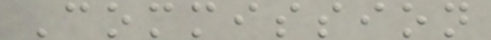Commission
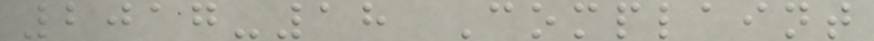2017-18 Complaint
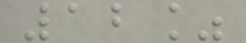12%
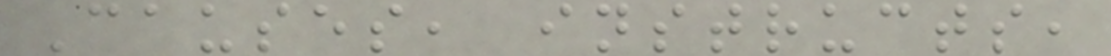Causes, instructs,
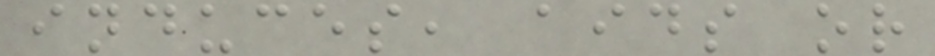induces, aids or
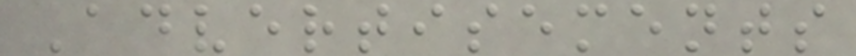Advertisements
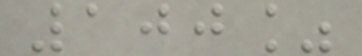100%
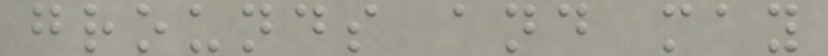grounds and may
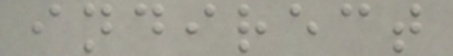indirect
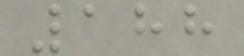188
